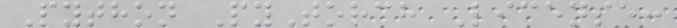Python PyTorch License:
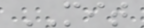MIT
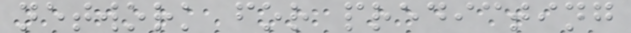network for predicting
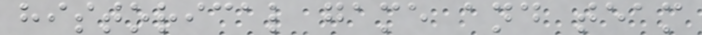historical game and team
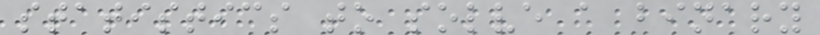statistics to solve a binary
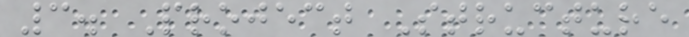3. Project Structure
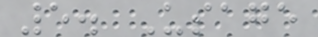5. Usage
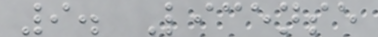9. License
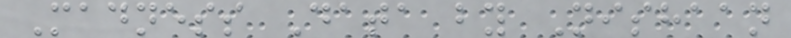Madness Data by Nishaan
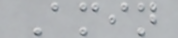Amin
